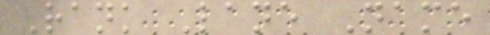Rank Lane Name
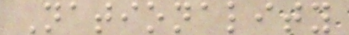Nationality
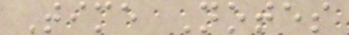Time Notes
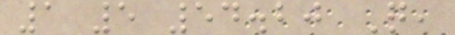1 5 54.20 Q,
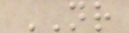NR
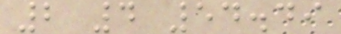2 4 54.49
